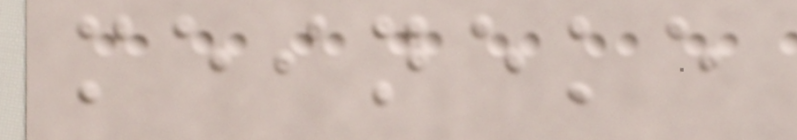meineke
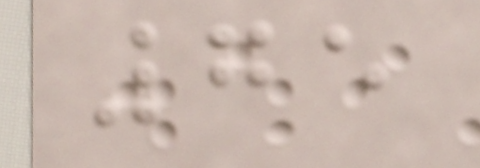75
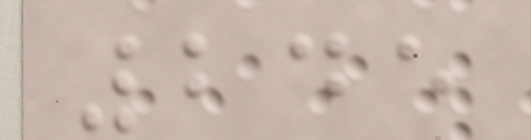245
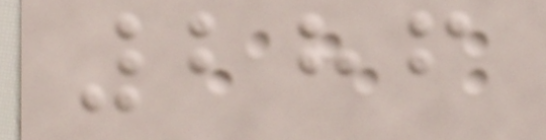286
